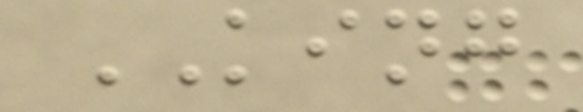KING
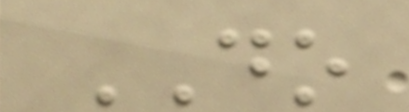DO
